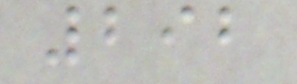292
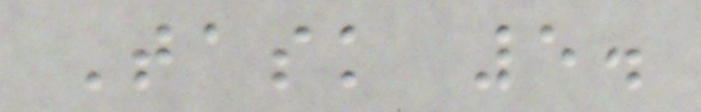Task 5.
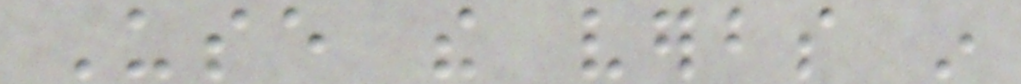Use the verbs in
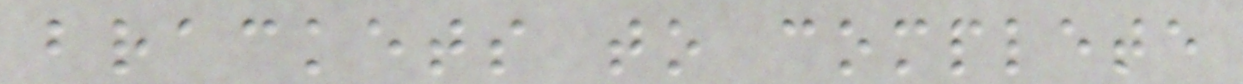brackets to complete
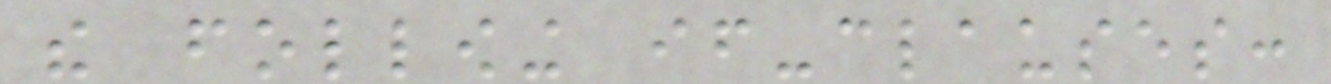the following if-clauses:
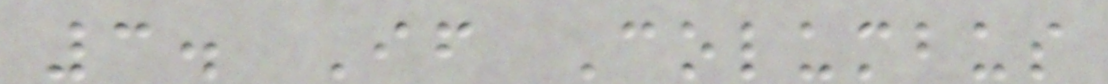3. If Columbus
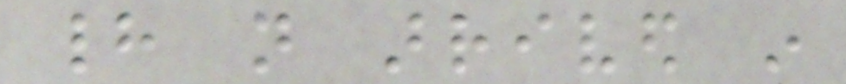had not arrived in
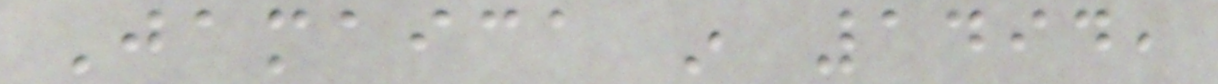Jamaica in 1494,
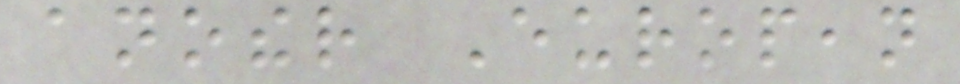another European
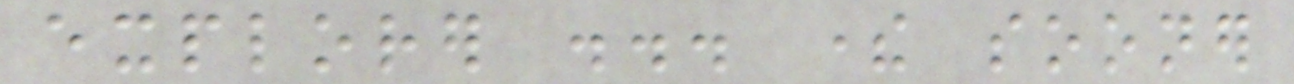explorer ... there sooner
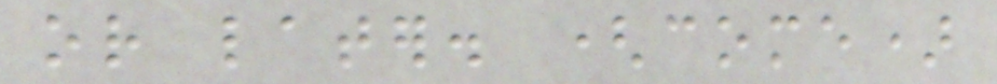or later. (come)
